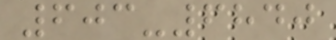603-6840
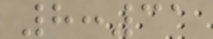8:31
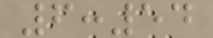6:54
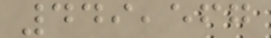449,567
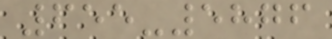655-5876
